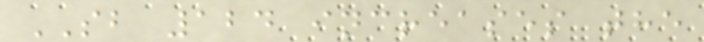SB 124 increases the
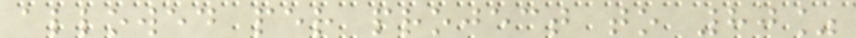allowed per project to 80%
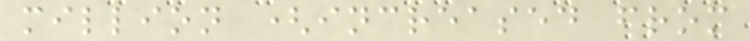million (increased from
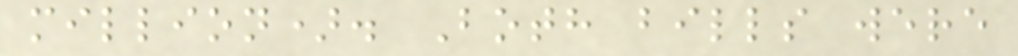million). Both bills were
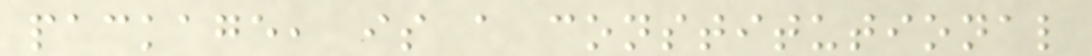package, is a constitutional
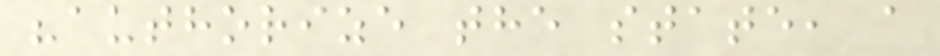"authorize the state, a
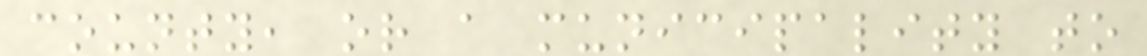county, or a municipality to
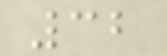32
